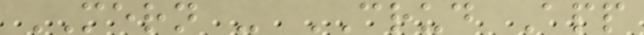MERN - CRUD App
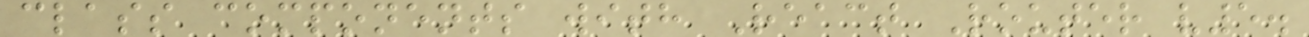class components with React Router v5.
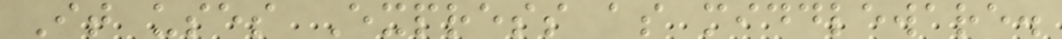It uses Express as middleware.
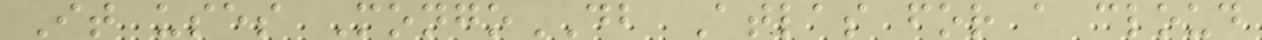It uses MongoDB Atlas for a cloud
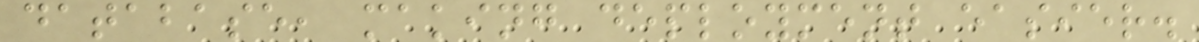database, making deployment easier.
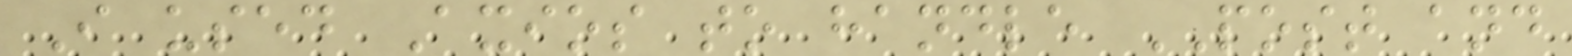I used Axios to handle POST and
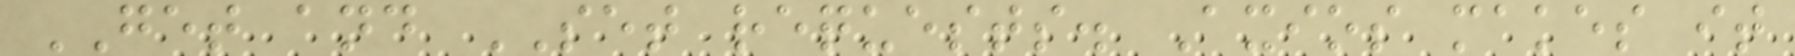GET and SET requests. Axios makes it
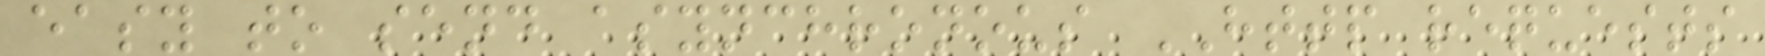easy to send asynchronous HTTP requests
